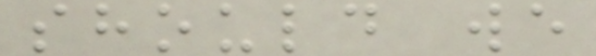should we
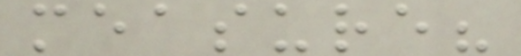measure?
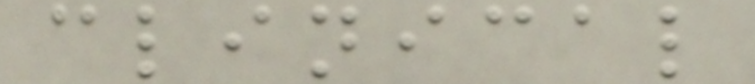clinical
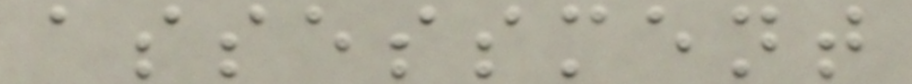assessment
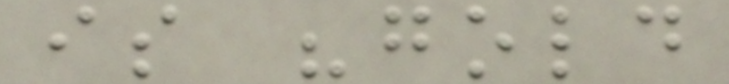is "gold
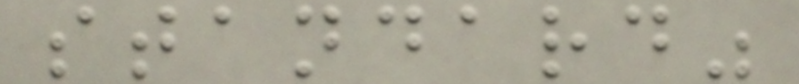standard"
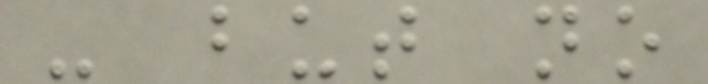- but no
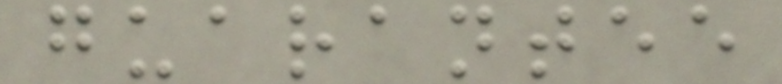guarantee
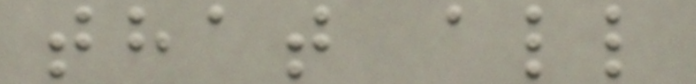that all
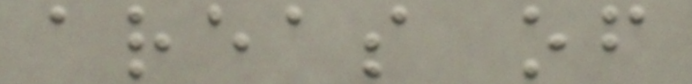areas of
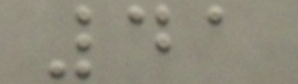41
